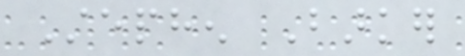Stephen Barker
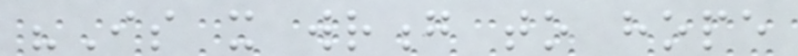"Is it wrong to hope
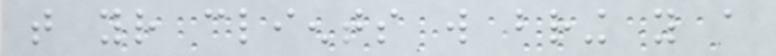that your clients will bring you a
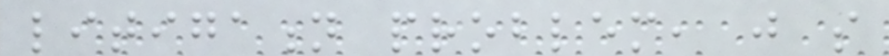litigation problem, just so
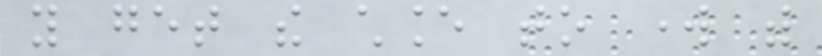you get the chance to work with
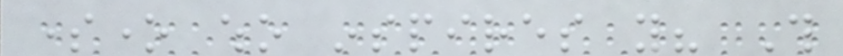someone who inspires you? This
